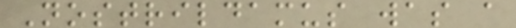Nostrildamus was a
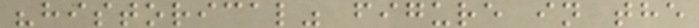"historical" figure in the
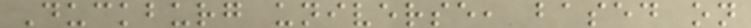Duckburg universe, based on
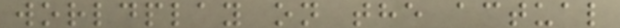worldplay on the actual
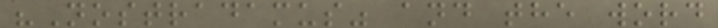"Nostradamus" and the word
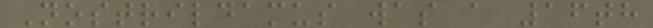Nostrildamus was a 16th
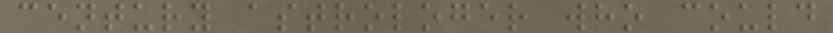century astrologer who could
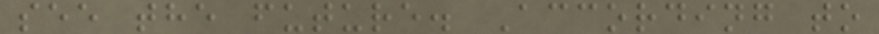see the future. According to
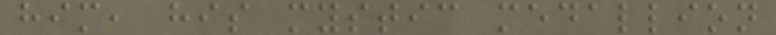him, his mystic medallion
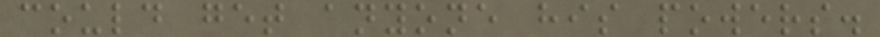could get anyone his powers.
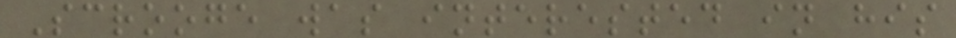Scrooge was interested in his
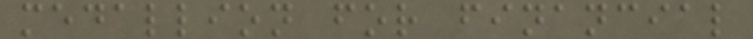medallion for financial
